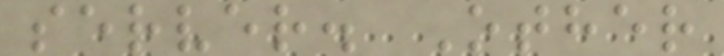server. Other
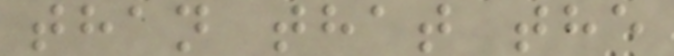than that the
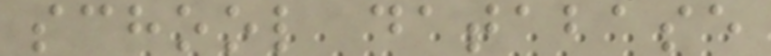school database
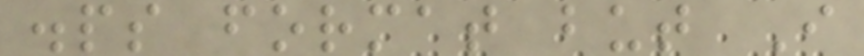.ps format but I
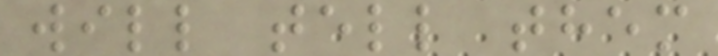will tell them
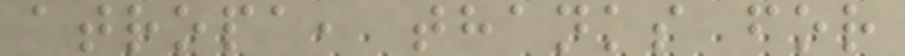atropa, thanks for
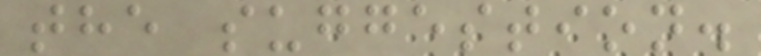the suggestion.
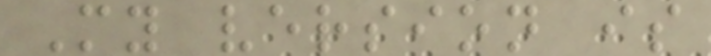My version is
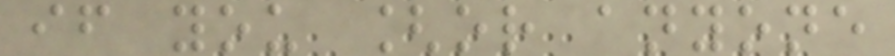if you [or anyone
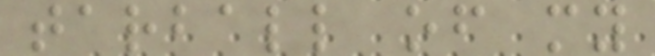tarball of my
